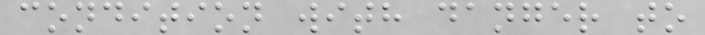condition with danger to
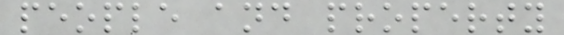people and property
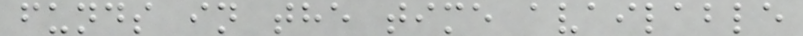funds in the time available
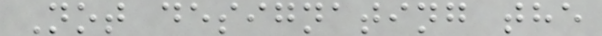Not designating the
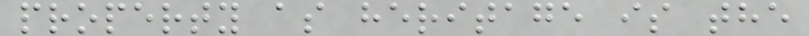property as heritage is the
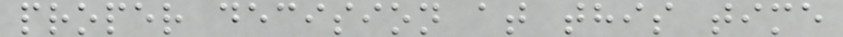proper decision at this time
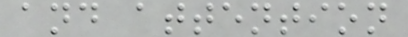and attention
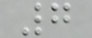7
